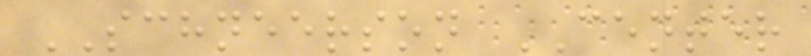SCHNEERSON CENTER
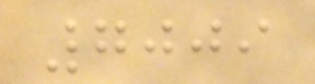7009
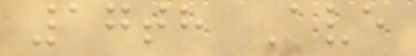17th Ave
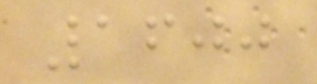1600
